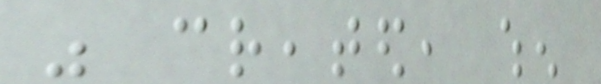was created, when
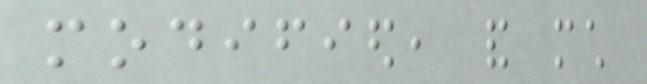modified, and much
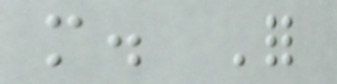more. For
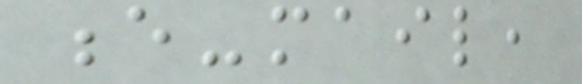e-mail,
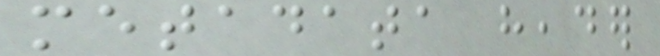metadata header
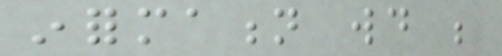information would be
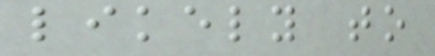likely to
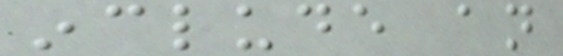include an
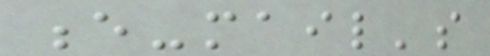e-mail's
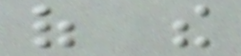of the
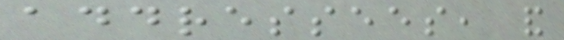addressees, and
